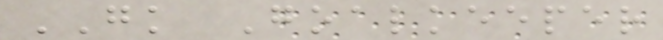GK Goalkeeper
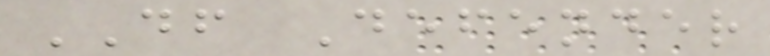DF Defender
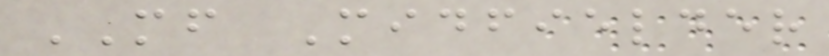MF Midfielder
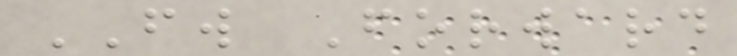FW Forward
